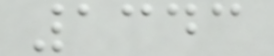1343
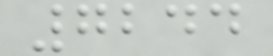7244
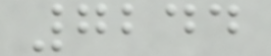7244
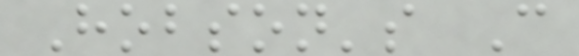Hobson's C
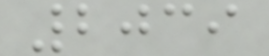2039
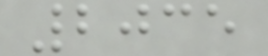2035
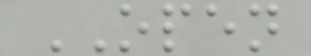OPEN
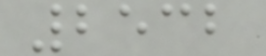2532
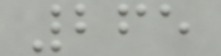265
